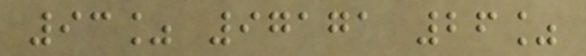93% 97171 26%
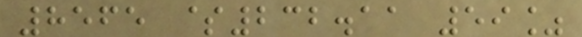8565 $232.11 59%
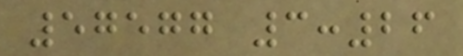57577 3:26
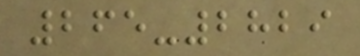265-2829
